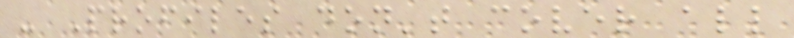- Profiles don't cover all
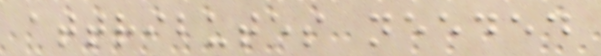attributes needed
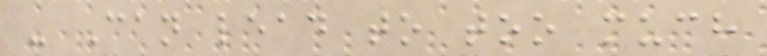- Can lead to too much
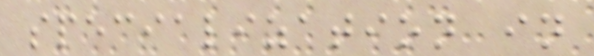specialization in
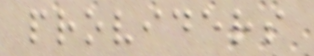providers
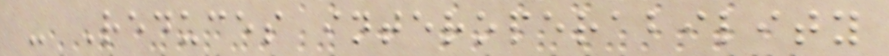- Reduces interoperability
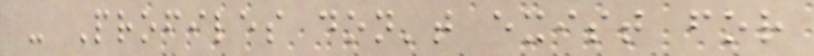- Profiles don't exist for
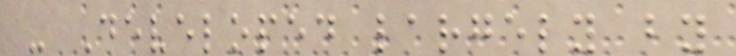- Developed largely by
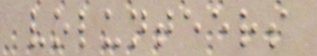volunteers
